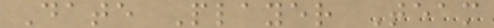Date Player Team
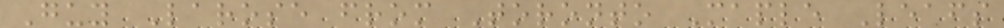Guy Larose from Toronto Maple Leafs
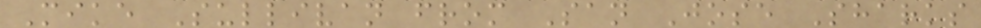Mike Sullivan from San Jose Sharks
